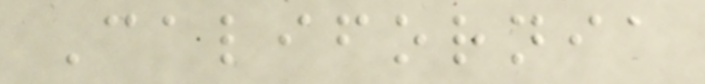California
